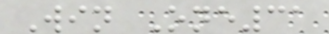Win One31
